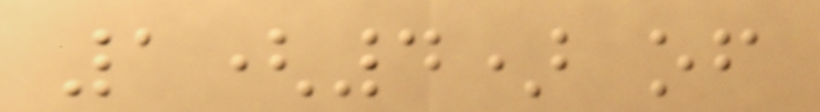1(4) of
